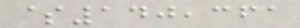$140,361
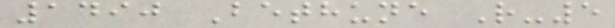1490 Bethune R-5
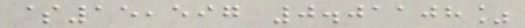$15,597 0.01108%
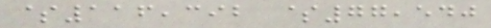$116,392 $77,540
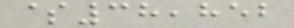$38,852
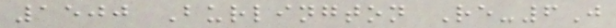1500 Burlington Re-6J
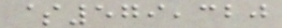$579,320
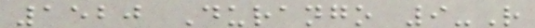1520 Durango 9-R
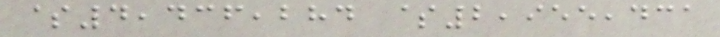$4,436,284 $2,955,431
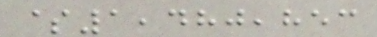$1,480,853
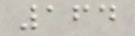164
